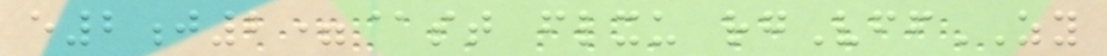e2j2=@st flxu rgVffZY
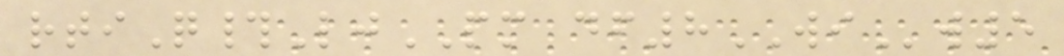rtiQ#LjPM df8WIw5
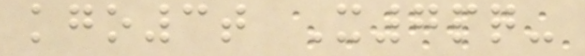kgo3t X7pq-
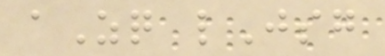aZq lJsg
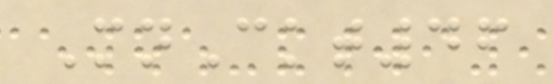MnCkt46
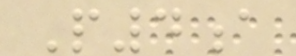P4a
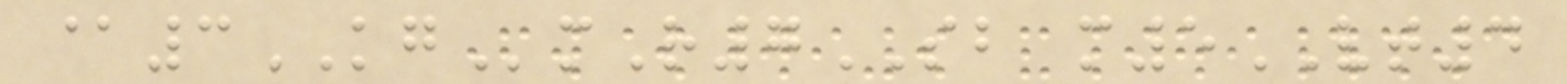@3KGmR7SB m5VT4
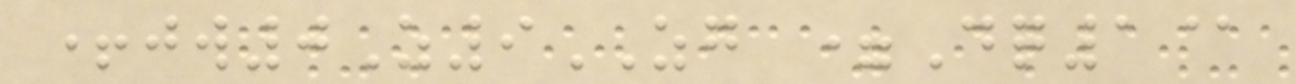+jw0Z9ZG =Dq1@
